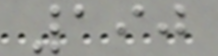190
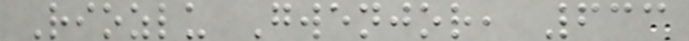Riozlu Gwenjor, 633
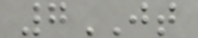7JT
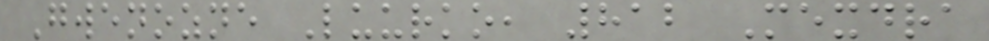Gwenozne Luurko, 812 Mexdra
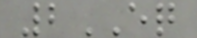2EQ
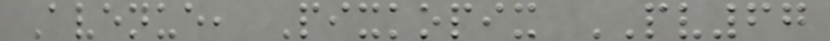Avenue, Pixkopix PV67
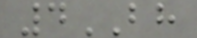4BH
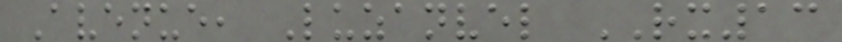Avenue, Luzanvel RX13
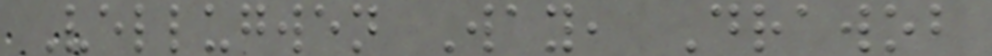Vellugwen Way, Drawob
